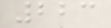223
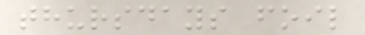thursdays foil
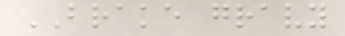BRAKE gravy
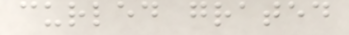curled grated
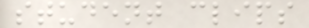student clips
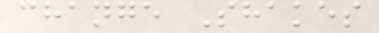change Shakes
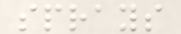sprays
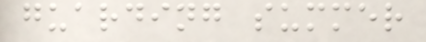guarding summer
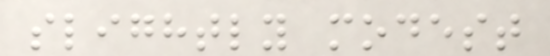slightly modest
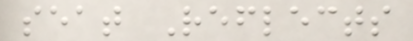seat Reflects
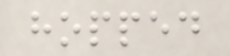hopped
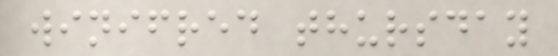winifred thursday
